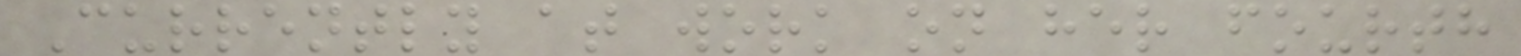Currently at work on her fourth
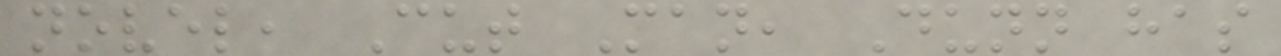novel, Cut Man, Dunn has
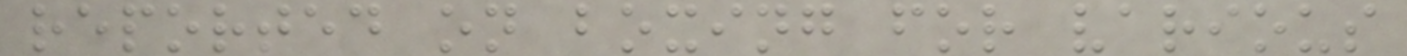reported on boxing for various
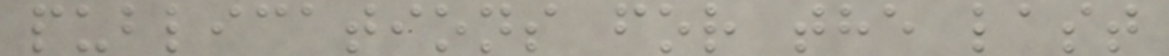publications for the last
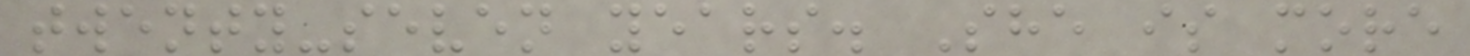twenty-seven years. She is more
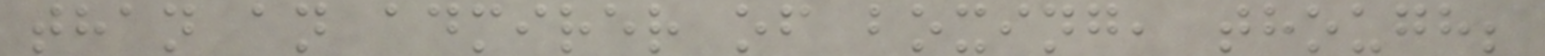than an admirer of boxing, though;
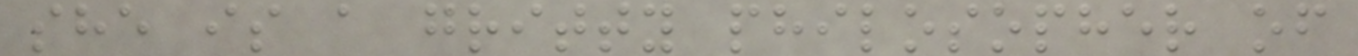she is a gritty philosopher of
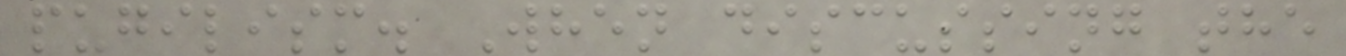pugilism. When discussing the
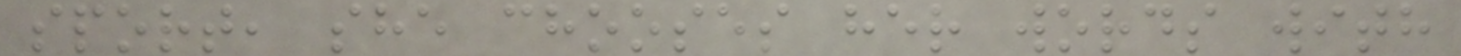sport, she chooses her words with
